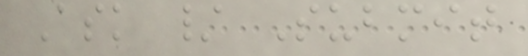Ask / Submit
